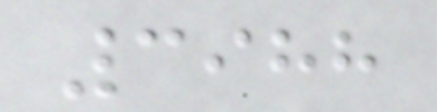3988
